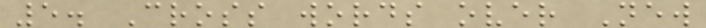5. Cross words over New
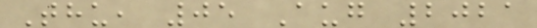Thu, 05 Aug 2021
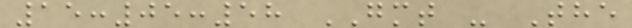15:05:58 GMT - The
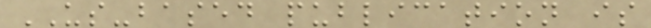US-based publication is
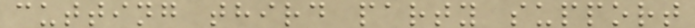cutting third party support
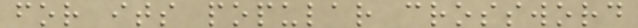for its popular crossword
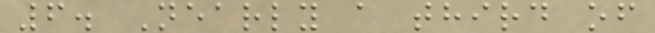6. Nearly a third of
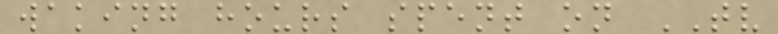waking hours spent on TV
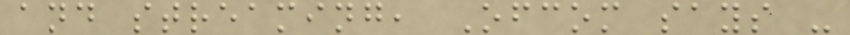and streaming, Ofcom says -
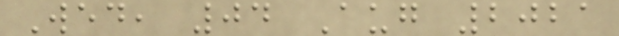Wed, 04 Aug 2021
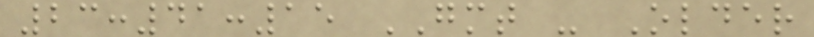23:41:15 GMT - Older
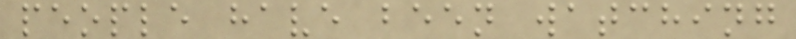people have been watching
